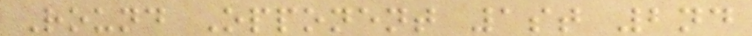Round Opponent 1st 2nd
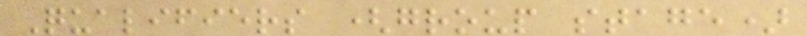Qualifiers (group stage)
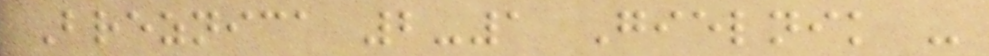Breznica 2-1 Gielnik -
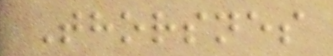Thorsnes
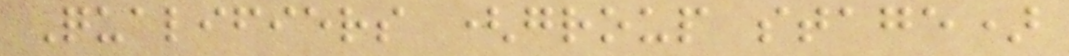Qualifiers (group stage)
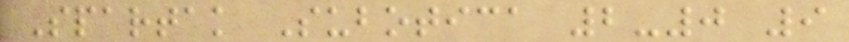Spartak Subotica 2-0 9
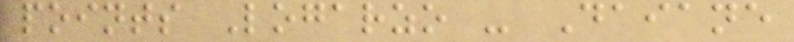points Logarzo - Daiane
